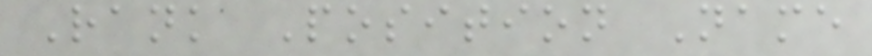Rank Position Name
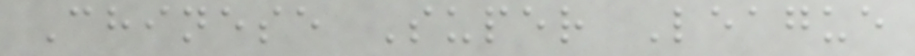Chinese Super League
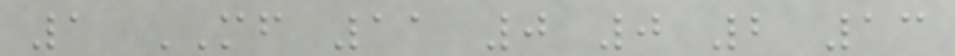1 MF 11 0 0 2 13
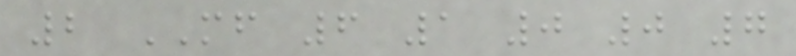2 MF 6 1 0 0 7
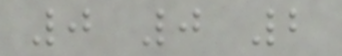0 0 2
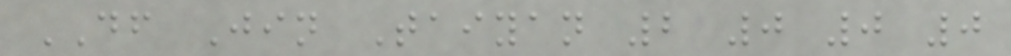DF Jin Taiyan 2 0 0 0
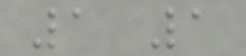1 1
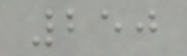250
